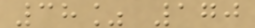38% 170
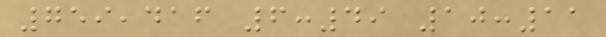759,416 6:49 10:11
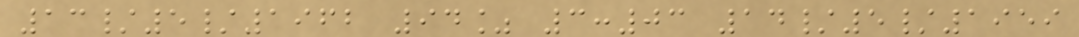13/5/1962 94% 3:03 14/5/1959
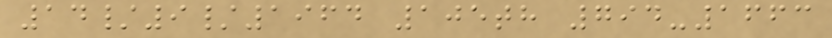14/9/1964 105th 794-1663
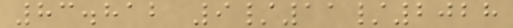83.812 9/11/2028
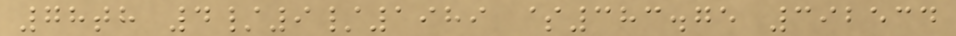78th 4/9/1989 $383.75 392534
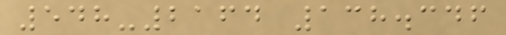548-2164 138.346
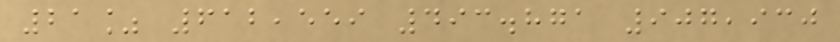21% 612,559 493.871 907,930
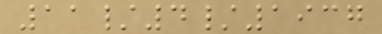11/4/1937
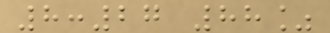8:27 88%
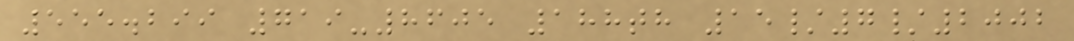555.299 719-8605 188th 15/7/2002
